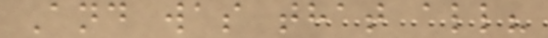And was that all?
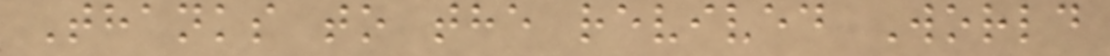Thanks to the revived World
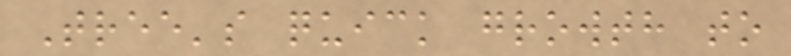Tree's quick growth to
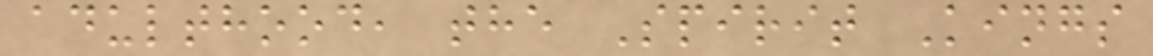adulthood, the Spirit Kings
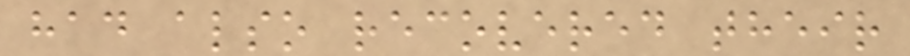had also recovered their
